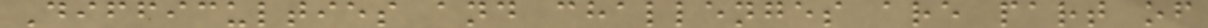Difficulties and challenges are part of
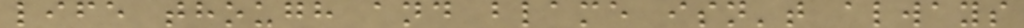life though and blame isn't always
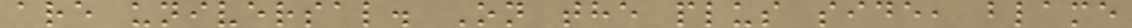are universal. On the plus side, blame
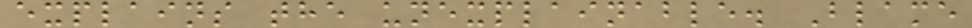explains the unexplainable. Blame
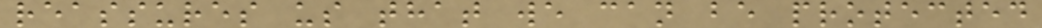reassures us that we can be protected
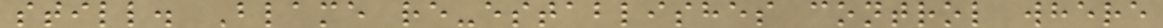still. Blame re-establishes control where
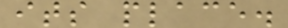its place.
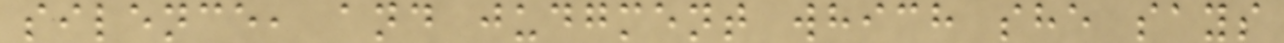silence, and judgment which she says
